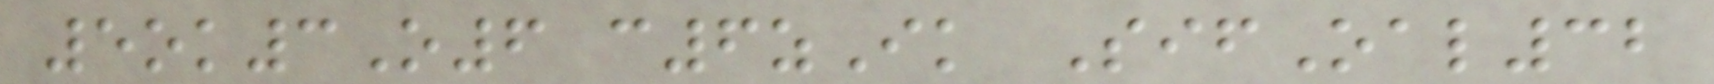5ok3O6 c6zIk SifOal32
